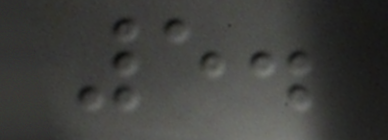5.
